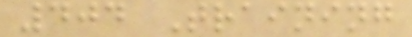404 Training
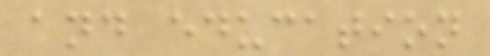and education
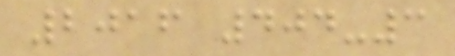2016 404-3
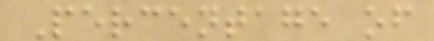Percentage of
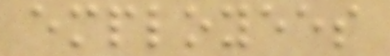employees
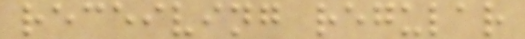receiving regular
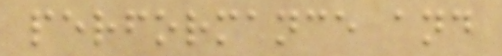performance and
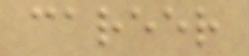career
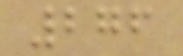276
